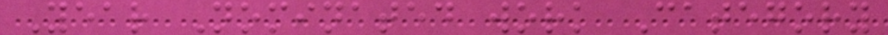Year Nominated work Category
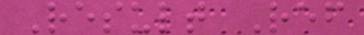Result Ref
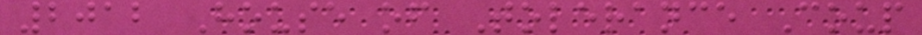2012 House of Tolerance Coup
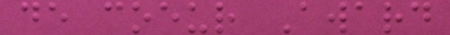de coeur Award
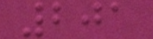201
